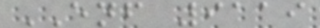ENF 9119
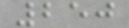250
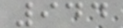944
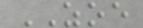ZOE
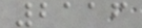2116
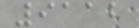9112
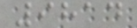9814
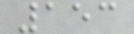153
